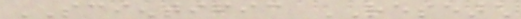SCIENTIFIC RESEARCH
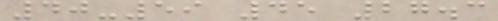40-59 45 27.3
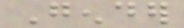Gender
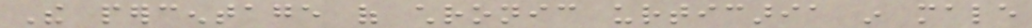The percentage of chronic urticaria in male
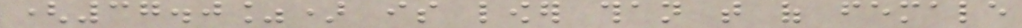(37.0%) is lower than that of female
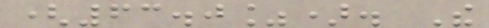(63.0%). The
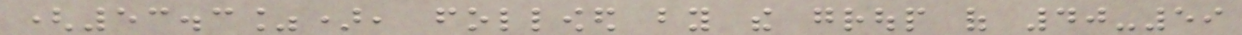(53.3%), followed by the group of 40-59
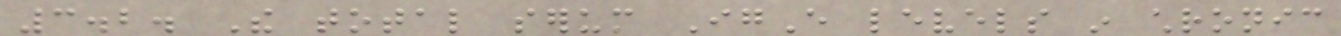3.2. The total serum IgE levels in chronic
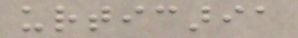urticaria
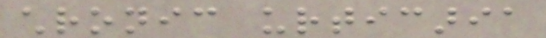chronic urticaria
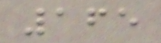165
